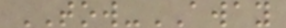TOW-AWAY
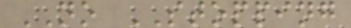NO STOPPING
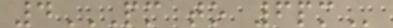4PM TO 6PM
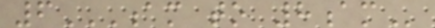6AM TO 8AM
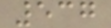537
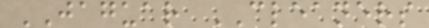JAGUAR CLEANERS
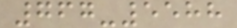767-5588
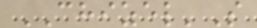CHIZEL'S
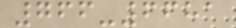766-6681
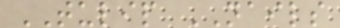TULIP NAILS
